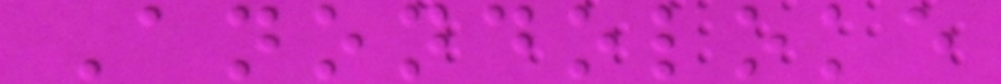Anondoloke
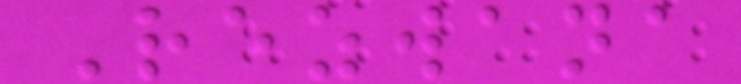Rezwana
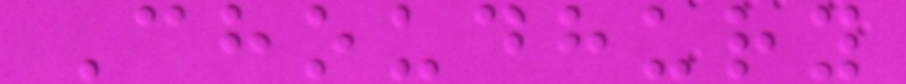Choudhury
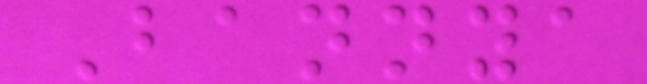Bannya
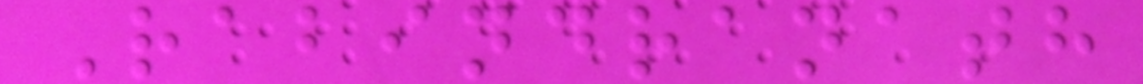Rabindranath
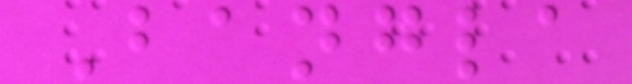Bangla
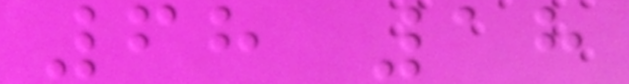68 18
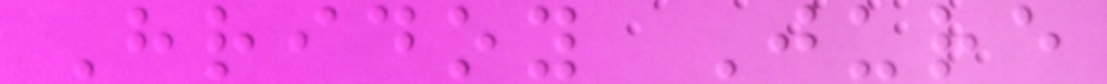Hridoy Jure
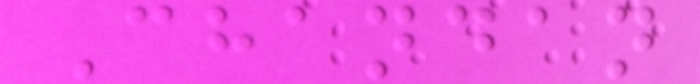Chandan
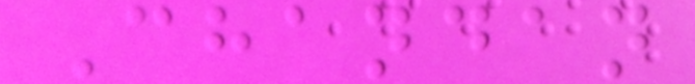Chandan
